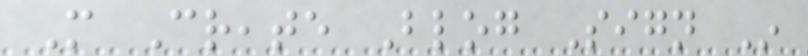More Create Blog Sign In
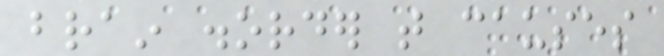brain disorder that causes
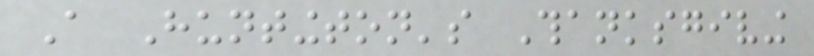A Huntington's Thanksgiving
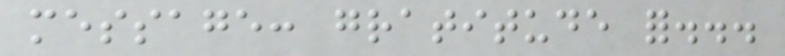message: gratitude for...
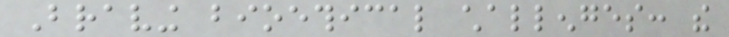Braving bioethical challenges: the
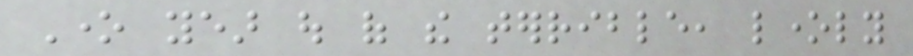One year out of the terrible, lonely
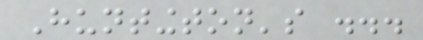Huntington's ...
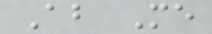About Me
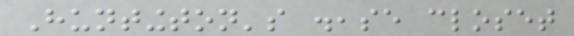Huntington's disease closet
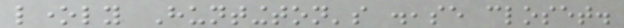lonely Huntington's disease closet.
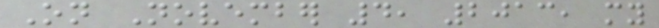On November 4, 2013, my
